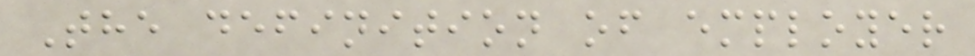The definition of employer
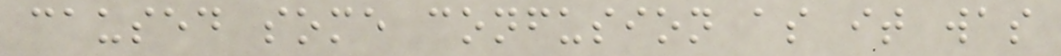caused some confusion as it was
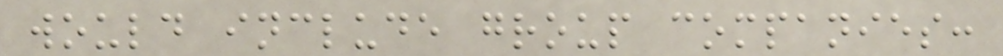would include group companies:
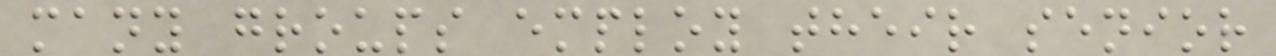many groups employ their senior
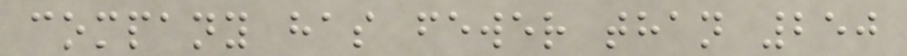company has fewer than 250
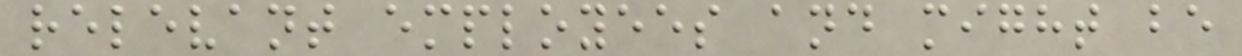relevant employees and might be
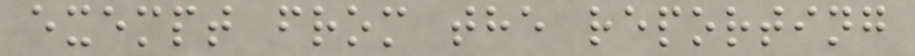exempt from the reporting
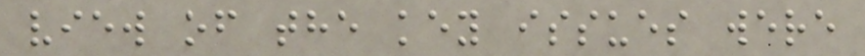view of the key issues were
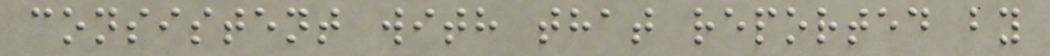consistent with that reported by
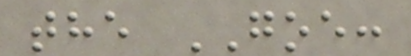the GOE:
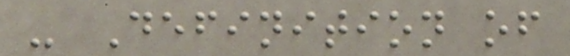- Definition of
